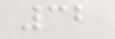32
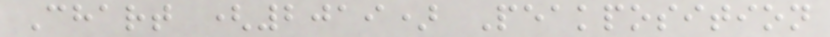Chart (2019) Peakposition
